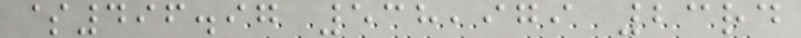$496.97 538,979 23rd
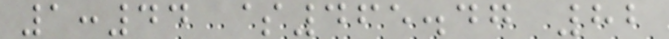1:44 $465.47 82
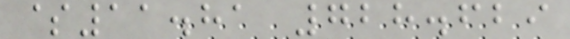$11.81 728.629
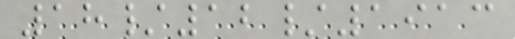18/12/1913
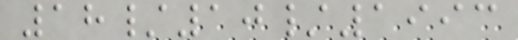18/10/1993
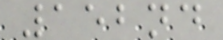152nd
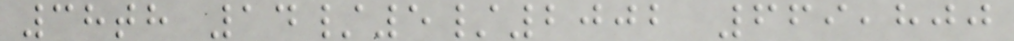38th 14/5/2002 669,800
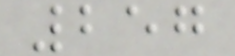257
